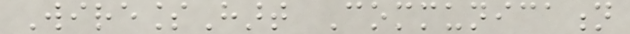WirelessHart Communication
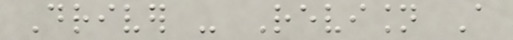Driver - Revision A
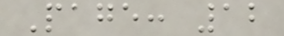Page: 12
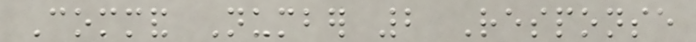Command Number 2 Response
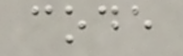code
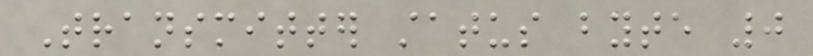Transmitter status byte 0
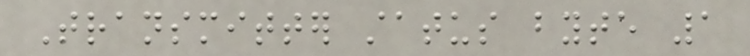Transmitter status byte 1
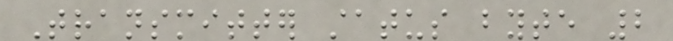Transmitter status byte 2
